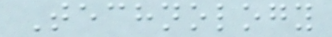Technology
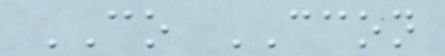CO CCON
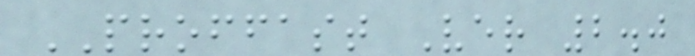PROFFAST Ver 2.0
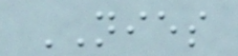NIES
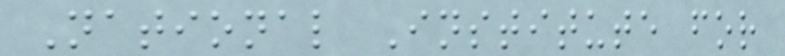National Institute for
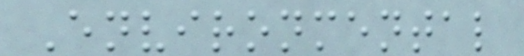Environmental
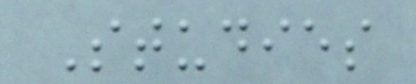Studies
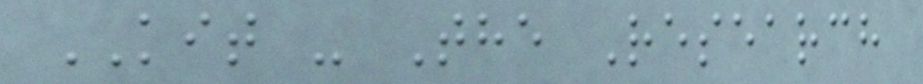KIT - The Research
